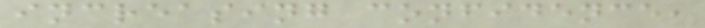increasing confidence,
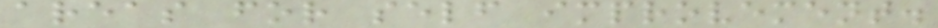areas for self improvement.
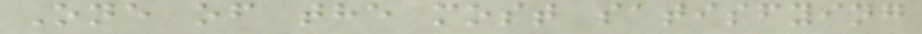One of the most satisfying
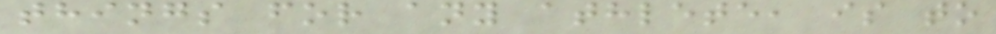things for any athlete, is to
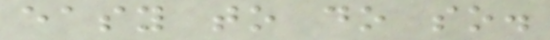easy to do so.
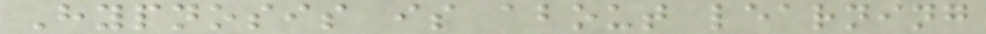Hypnosis is about learning
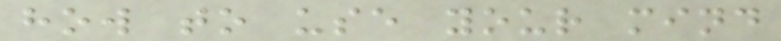how to use your mind
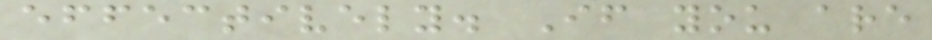effectively. If you are
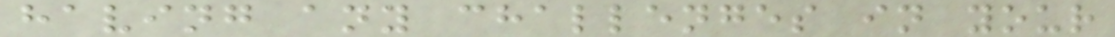having any challenges in your
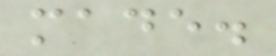made.
